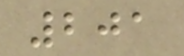201
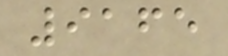9165
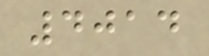4014
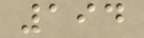194
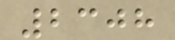2308
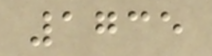1735
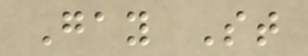Gay St
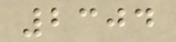2304
